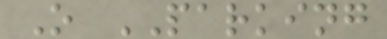O PARKING
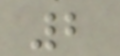2
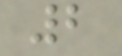2
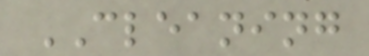CLEANING
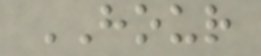HOUR
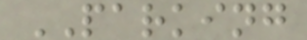PARKING
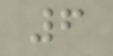6
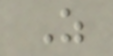Z
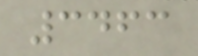3463
